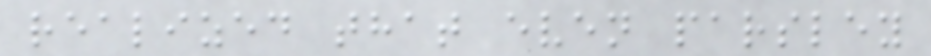realized that even parsley
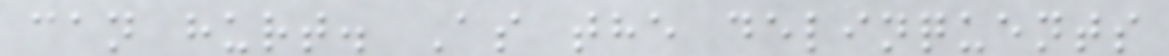can hurt. As the delinquents
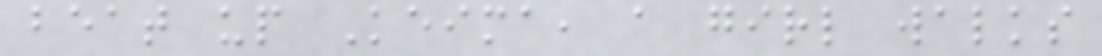beat up Keima, a girl walks
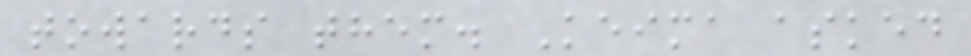towards them. Keima asked
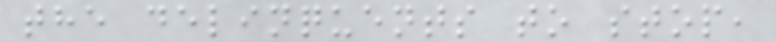the delinquents to stop,
